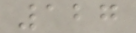127
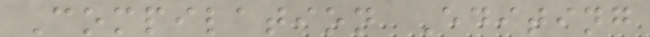Compilation Editing
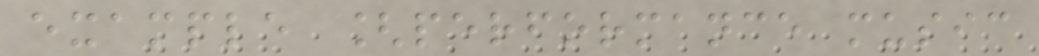example [performance music
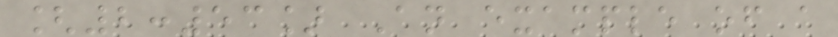[2:53] An example of a
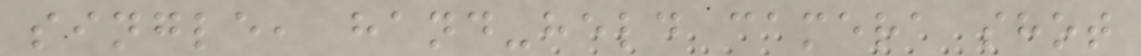single, hand-held camera shot
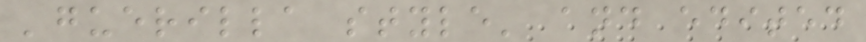'guerilla style' and edited
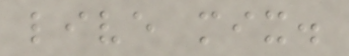live mix.
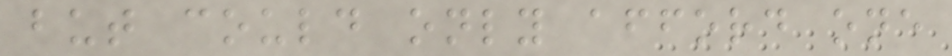but could only afford one
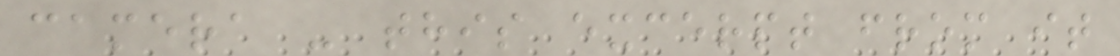camera - this excerpt from it
